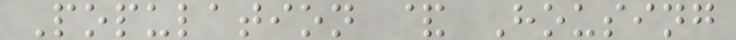Population & Housing
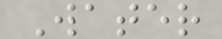Water
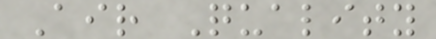Air Quality
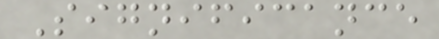Significance
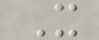X
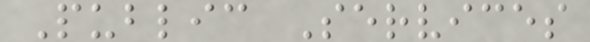Public Services
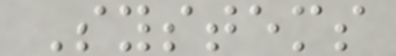Systems
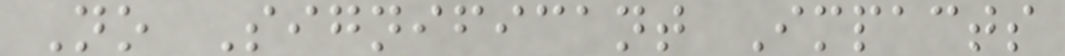No Significant Impacts
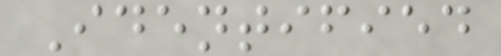Identified
